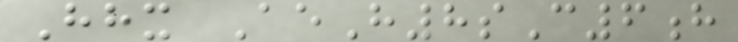Hhx AeH8sC6h
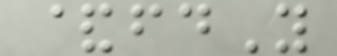&fdY
